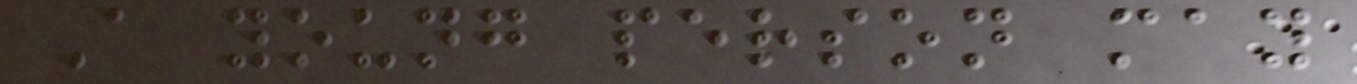A young person may
